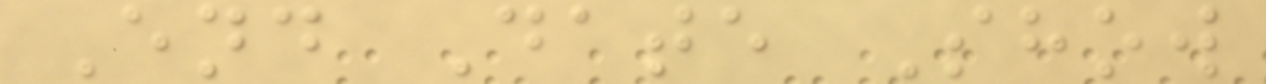End Date Show
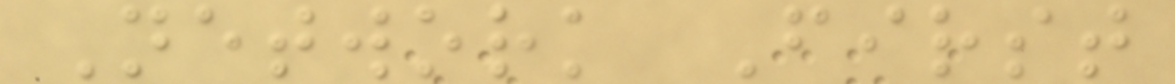Network First
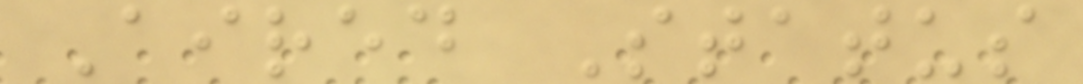Aired Status
